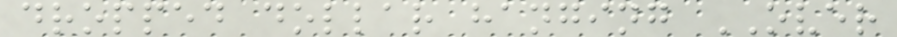dropped dollar hanging OVER
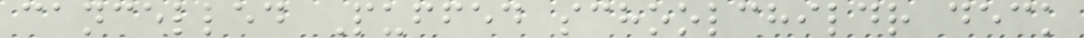cancelled Puffed schoolchildr deck
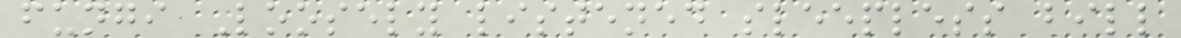fungi Loosely listened sleepless bill
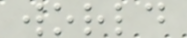world
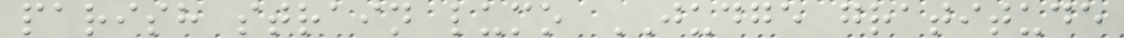parish strain lumo JUDGE gratitude
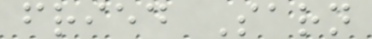fried Sarn
